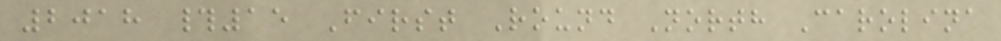2018 #15 First Round North Carolina
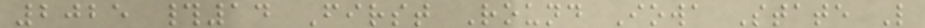2025 #14 First Round Iowa State L
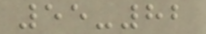55-82
